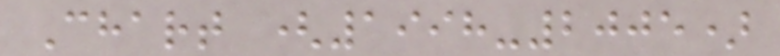Chart (1998-2005)
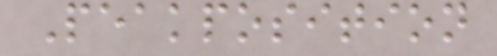Peakposition
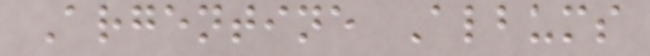Argentine Albums
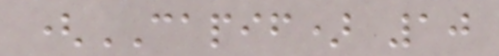(CAPIF) 10
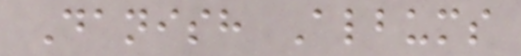Danish Albums
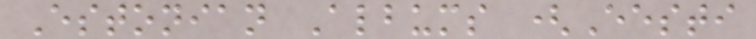Estonian Albums (Eesti
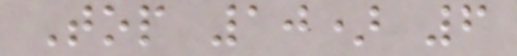Top 10) 6
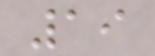19
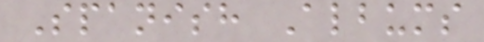Spanish Albums
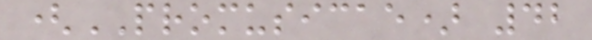(PROMUSICAE) 42
